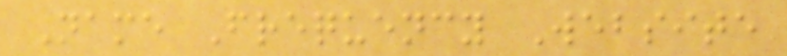Name Frequency Website
